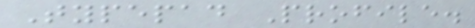Typepad Profile.
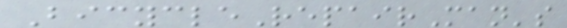BicycleRepairMan's
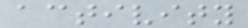activity
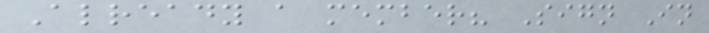Already a member? Sign In
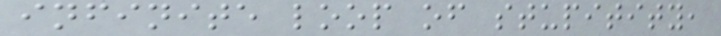infinite loop of stupitity,
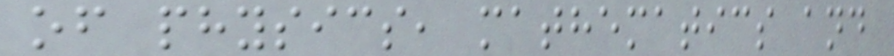of physics, mathematics and
